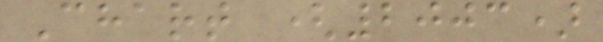Chart (2003)
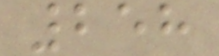258
